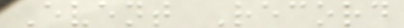Event Record
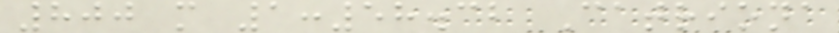800 m 1:58.32 Catriona
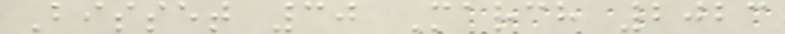Bisset 30 March 2023
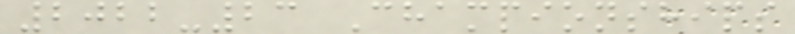2022-23 Championships
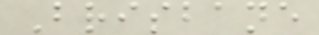Brisbane
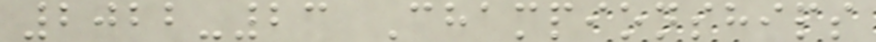2022-23 Championships
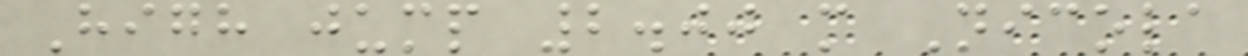High jump 2.00 m Nicola
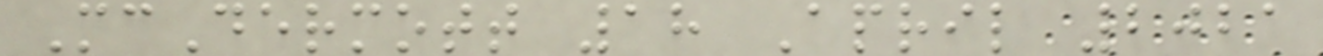McDermott 18 April 2021
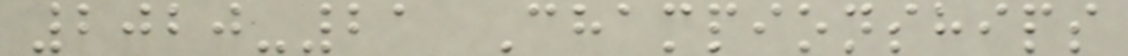2020-21 Championships
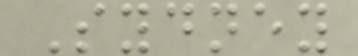Sydney
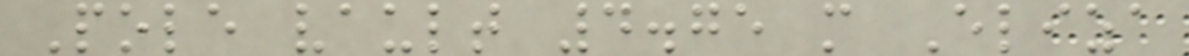Pole vault 4.75 m Eliza
